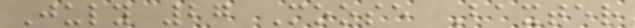July 27 Moose Baxter
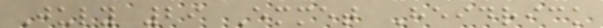July 29 Emmet Heidrick
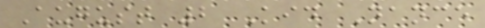August 2 Kid Nance
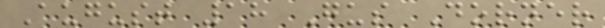August 18 Gus Dorner
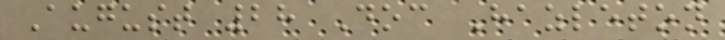August 28 Doc Hazleton
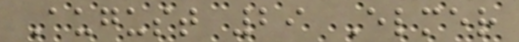August 29 Elmer
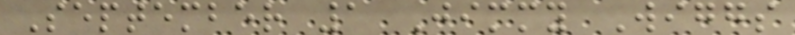September 1 Jimmy Wiggs
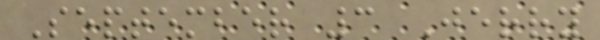September 3 Jerry
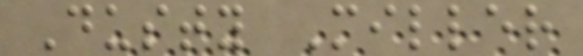Dusty Miller
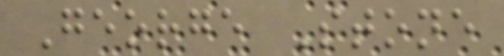George Stone
